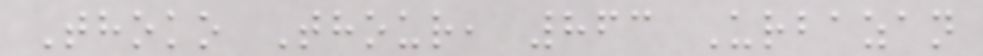Thoko Thour, 863 Urbazan
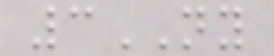3NY
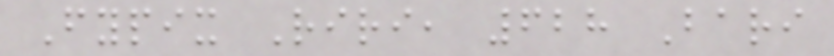Fypix Riri, 628 Bari
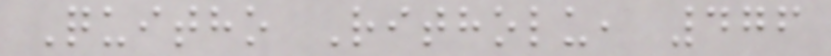Quitho Ritholu, 476
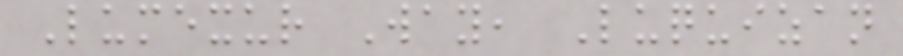Lumexur Way, Luquizan
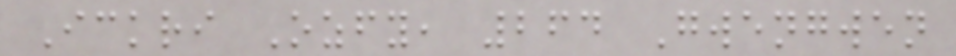Ickri Ozfy, 264 Gwengwen
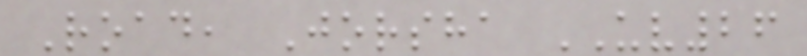Road, Jorsha UV26
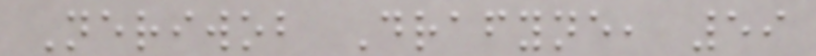Neriwob Drafyne, 59
